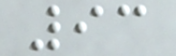93
